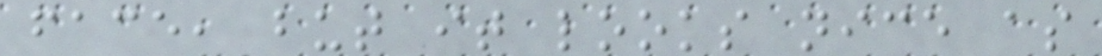face, but it looks nice as
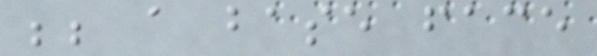;; a base face
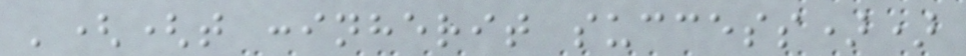'((t :inherit success))
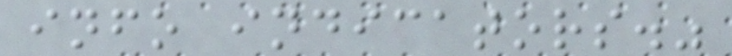info indicators."
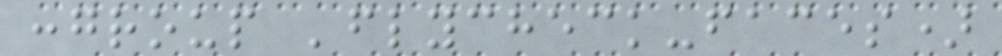:group 'flycheck-faces)
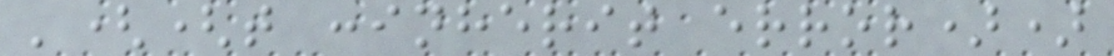'((t :inherit error))
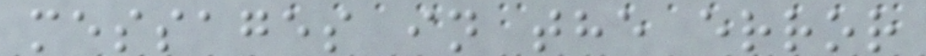messages in the error
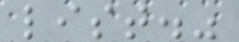list."
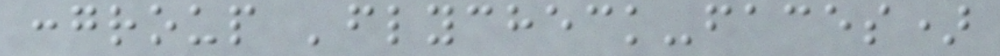:group 'flycheck-faces)
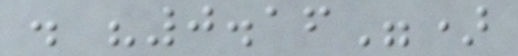. "0.16")
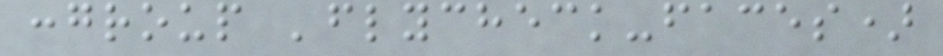:group 'flycheck-faces)
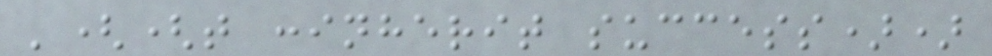'((t :inherit success))
